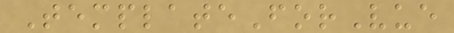TemplateForVue
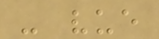- vue
